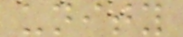unity
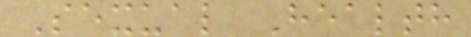Sexual Health
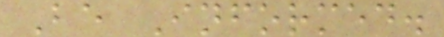Be Informed.
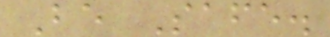Be Safe.
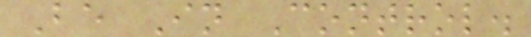Be In Control.
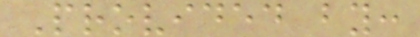Provided by:
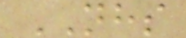NHS
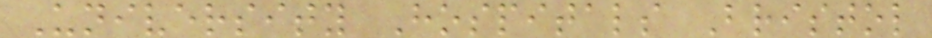University Hospitals Bristol
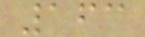163
